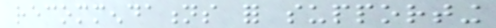recommendations for supporting
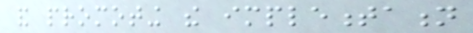and promoting the implementation
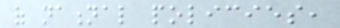of national policies,
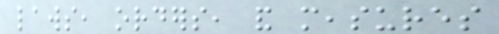laws, orders, and measures
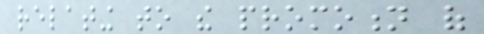relating to the promotion of
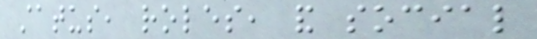status, roles, and social
